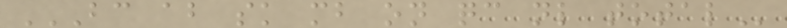BC AB SK MB ON QC NL TOTAL
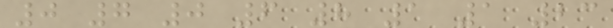0 7 0 6 8 1 1 23
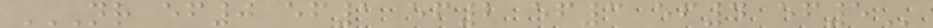NR EF0 EF1 EF2 EF3 EF4 EF5
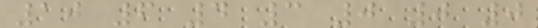10 6 4 3 0 0 0
